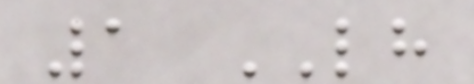1 LH
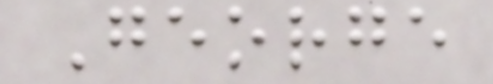George
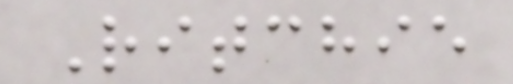Ritchie
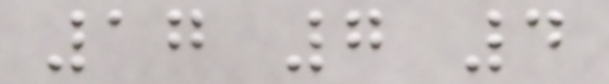17 7 4
